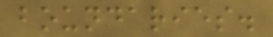boundaries.
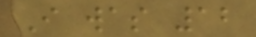I was 12
